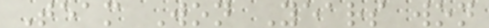Team Won Years won
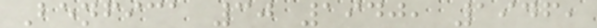Benfica 30 1940, 1946,
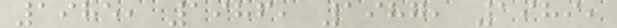1985, 1986, 1987, 1989,
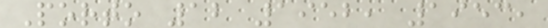Porto 12 1952, 1953,
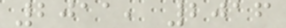2011, 2016
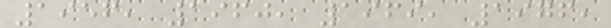1956, 1960, 1969, 1976,
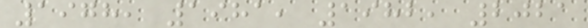1978, 1981, 1982, 2021
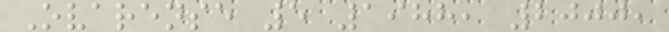Ovarense 5 1988, 2000,
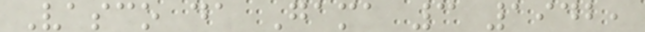Vasco da Gama 3 1942,
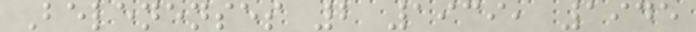Belenenses 2 1939, 1945
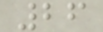26
